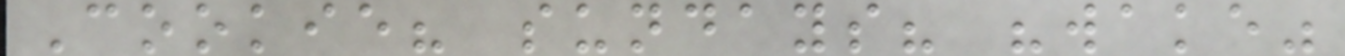Cookie? sundays? "wake"
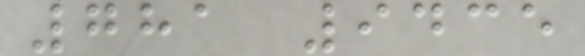781 9435
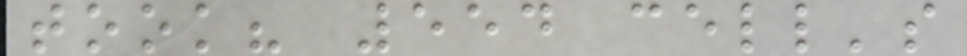took? 554 cell's
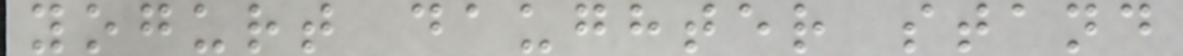yogurt daughter stand
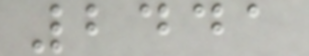2441
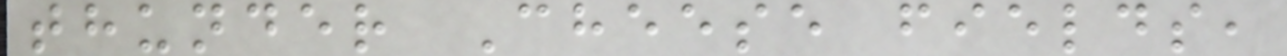thunder Cheese fields,
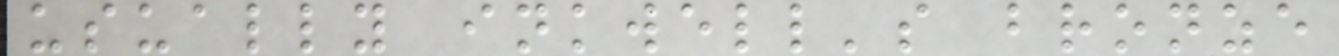usually inkwell's bronze
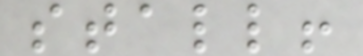stall!
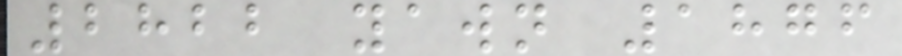2822 yawn 1876
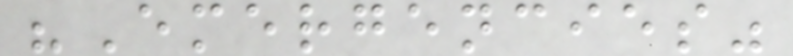"Emergencies"
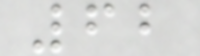62
